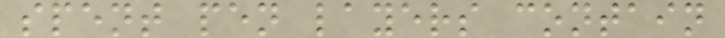spent pen layers contain
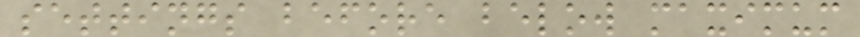settings before below maximum
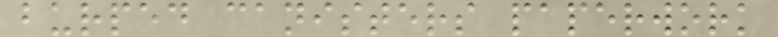burped canisters paperwork
